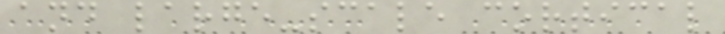and large-scale cortical
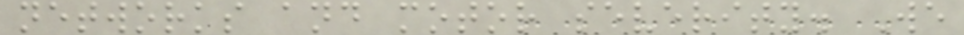networks and motor severity. We
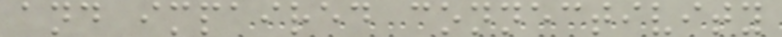and impaired connectivity
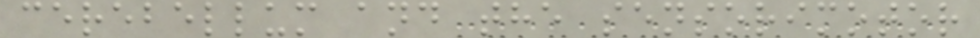cerebellum and the sensorimotor
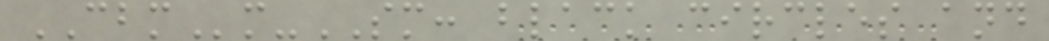CBMm-SM: black circles and
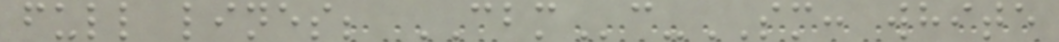full lines; CBMc-SM: white
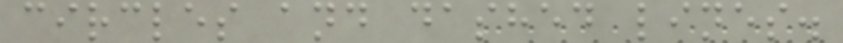circles and dashed lines.
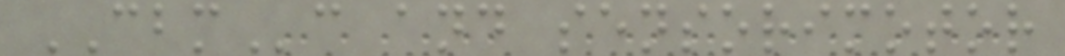CBMc and sensorimotor
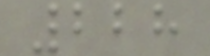228
